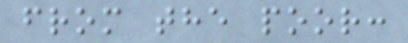from the poor:
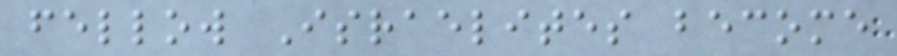fellow Israelites become
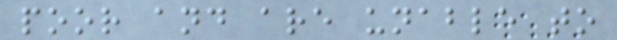poor and are unable to
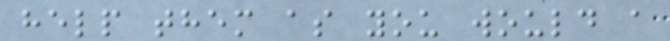help them as you would a
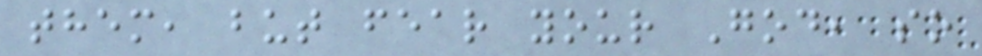them, but fear your God, so
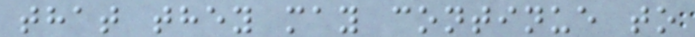that they may continue to
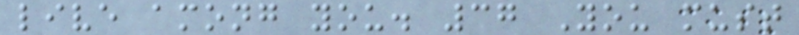live among you. 37 You must
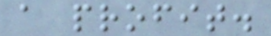a profit.
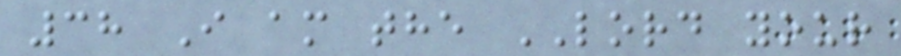38 I am the LORD your
